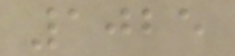1025
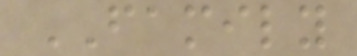FAMILY
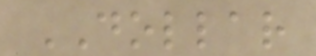DOLLAR
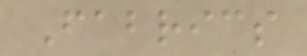Fabrics
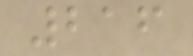216
